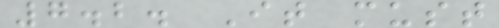7.2. It must
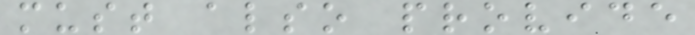must also provide
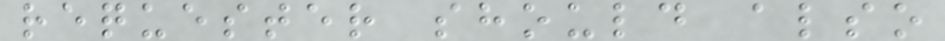requester should also
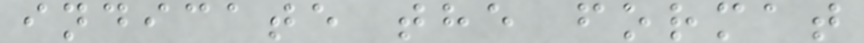indicate the format
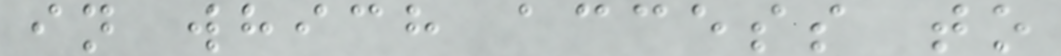in which access to
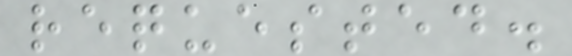requested.
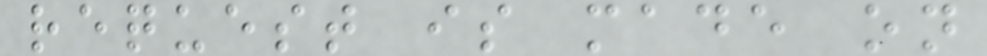request is made on
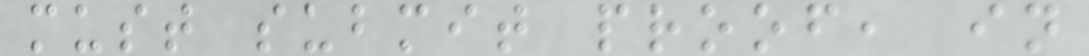must submit proof, in
